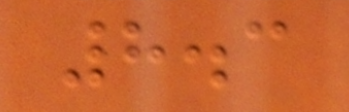8.3
